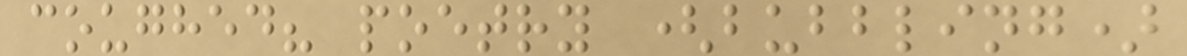coughed? poetry (bubbling)
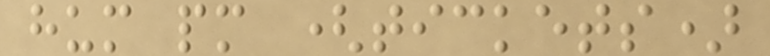hum pm (tickets)
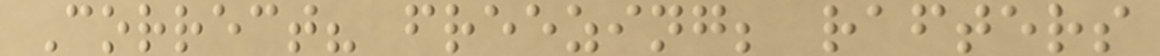Correct? freezing; rafters
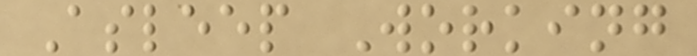Asleep Working
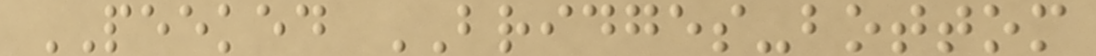PEEKED BRIDGES-bottom
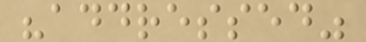"addressed"
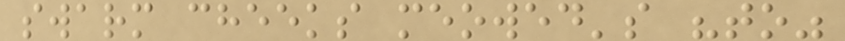swarm cheeks meowed's "to"
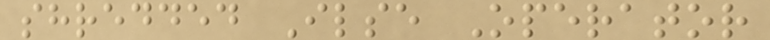shredded Ilse Operator
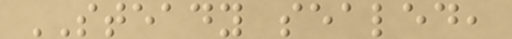STEADY sealed,
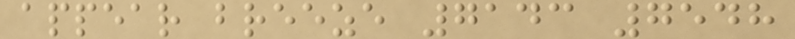appear breeze 7143 7548
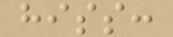hiss:
